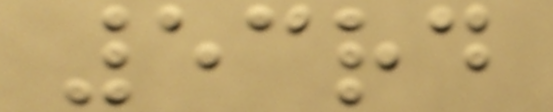53rd
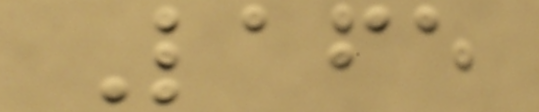Lafe
